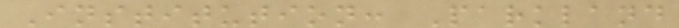Institution: Parkland
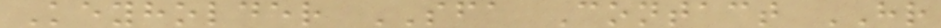Keyholder SFA Contact HR
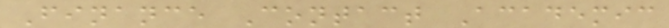Finance Contact Academic
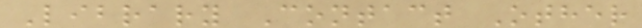Library Contact Other
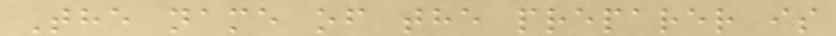The name of the preparer is
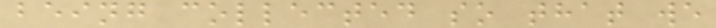being collected so that we
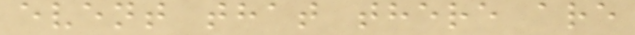event that there are
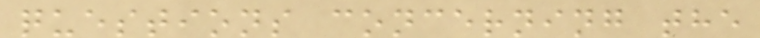questions concerning the
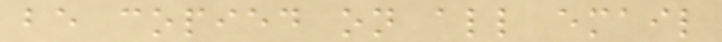be copied on all email
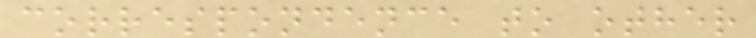correspondence to other
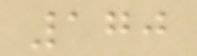170
